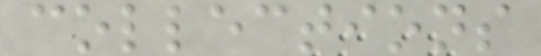collections
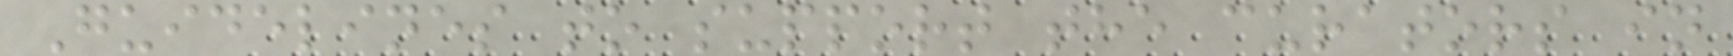Guidelines to support the curators in
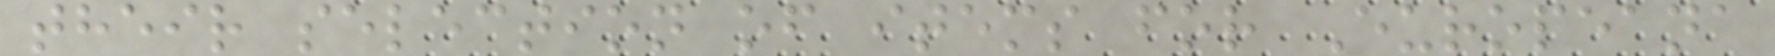their selection of items for Europeana
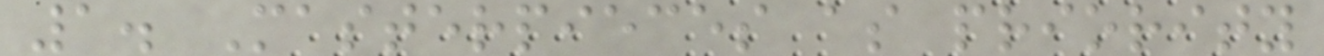1. Masterpieces as priority
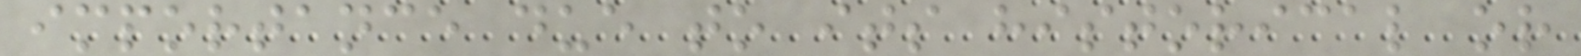importance due to its historical or
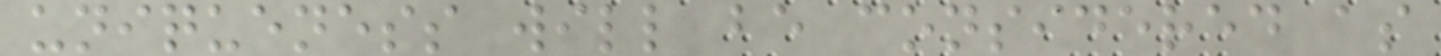uniqueness will be considered as
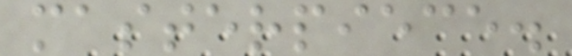masterpiece.
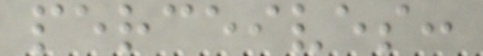perceives:
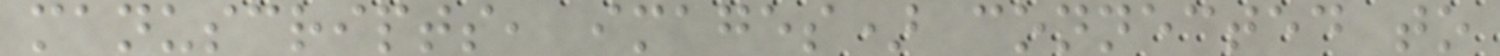manuscripts, images) connected to
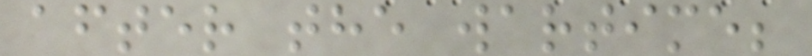after the wartime;
